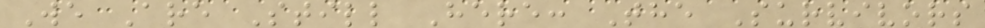We Are Still Here: The Survivors
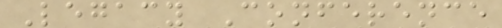Legacy Conference
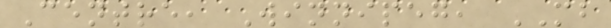Centre, Winnipeg, MB
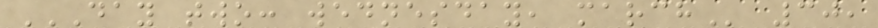DAY TWO: WEDNESDAY, MARCH 30,
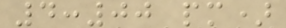4:00 pm)
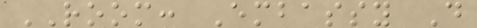ROOM: Embassy D
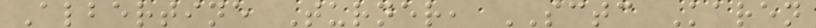Albertine Turner, SCTC Karen
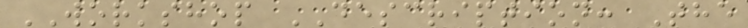WORKSHOP DESCRIPTION: The
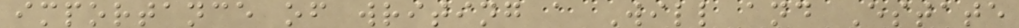importance of writing a Will and Estate
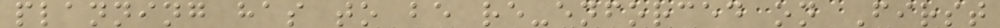planning has to be re-enforced on First
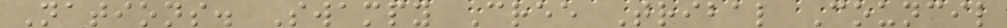Nations. Swampy Cree Tribal Council
